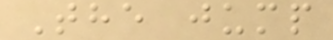The jump
